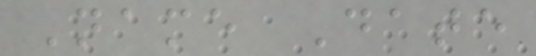Name Date
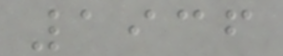1936
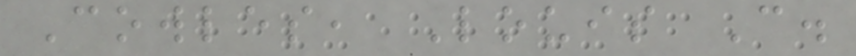Cowles, Louis C.
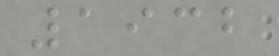1932
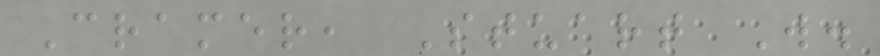Cramer, Stuart W.
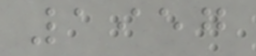1957
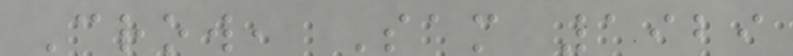Crow, Sam 1929
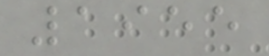1955
